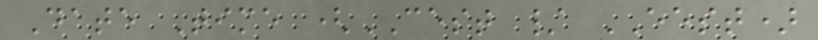Date Time (CEST / EEST)
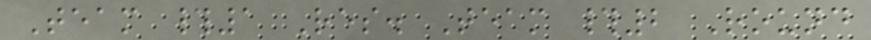Team #1 Res. Team #2 Round
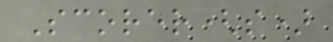Scorer(s)
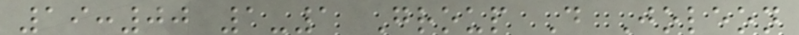19:00 1-1 Group D Joleon
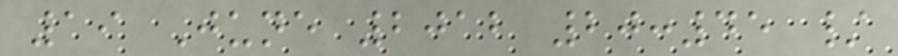19 June 2012 20:45 /
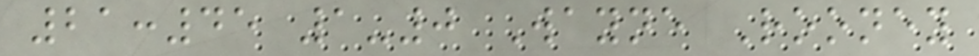21:45 1-0 Wayne Rooney
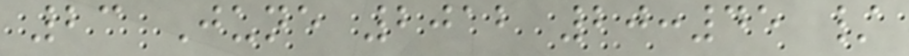23 June 2012 20:45 /
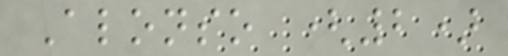Alonso (2)
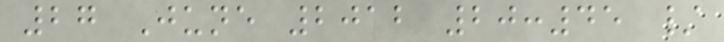27 June 2012 20:45 /
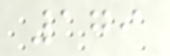179
